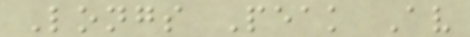Longs Peak Av
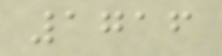1716
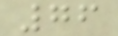76
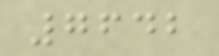7642
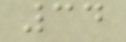34
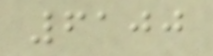6100
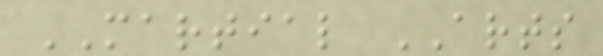MARTIAL ARTS
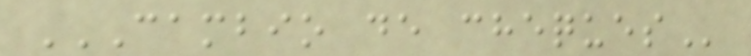CAMBIO DE CHEQUES
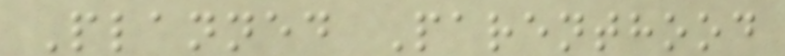Planned Parenthood
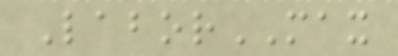LaborMAX
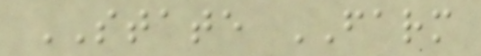STATE FARM
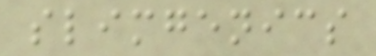slimgenics
